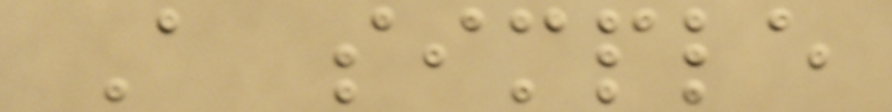A simple
